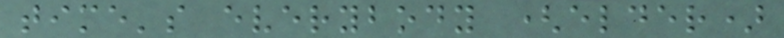time's everybody (elder)
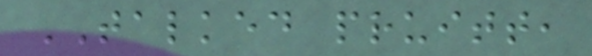TALKED pruitt,
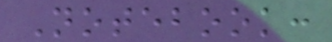Notebook:
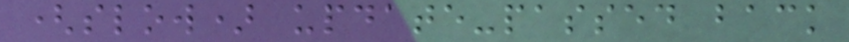(slow) update-passed back
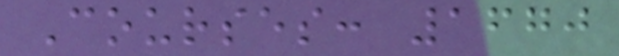Courses: 1670
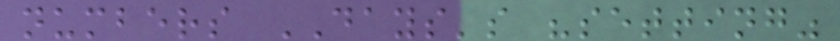numbers DAYS's "setting"
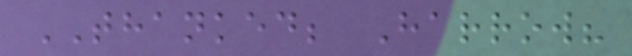THANKED; Harrow?
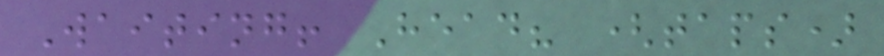Waiting! Head? (taps)
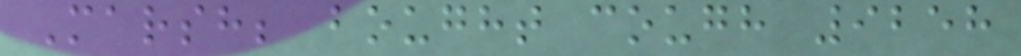Marsh; bought cough 9258
